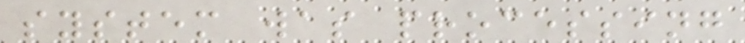system was processing
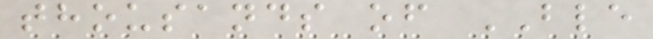thousands of BLE
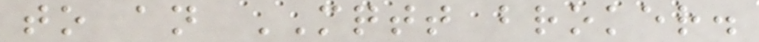to an MQTT broker.
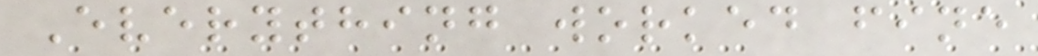Everything worked fine
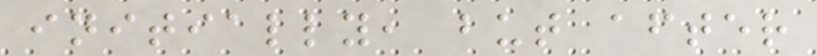initially, but after
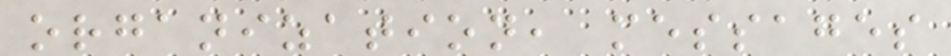organization, messages
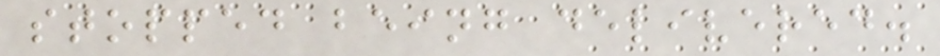stopped being delivered.
